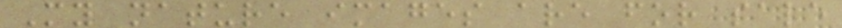My nature images are for sale
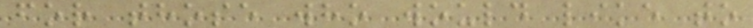for those who would like to
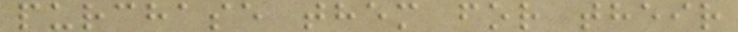purchase them for their
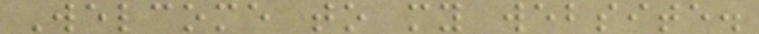Welcome to my website.
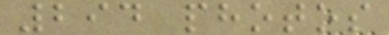294 photos
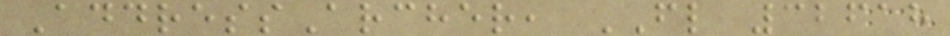AddressArcher, FL 32618
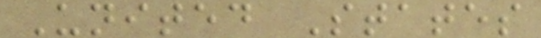United States
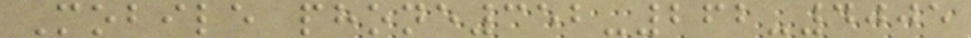Mobile phone352-262-4005
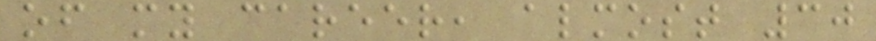of my career, almost 30
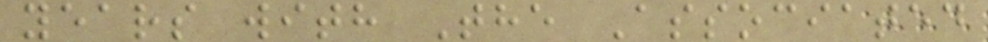years with The Associated
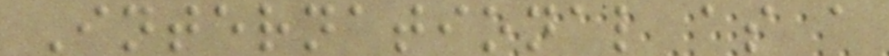International as a
